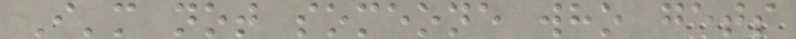I'm not someone who gets
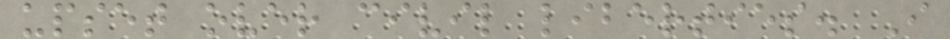upset over civil liberties. I
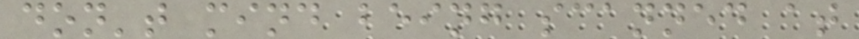don't mind being scanned at
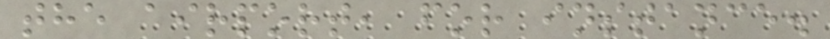the airport, for instance.
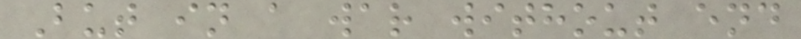But in a war without end
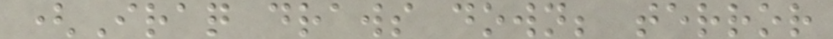(Iraq draws down; terror
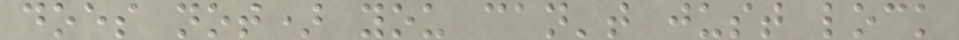does not) you can't just lock
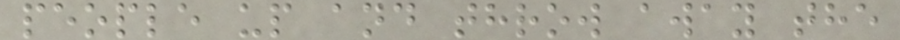people up and throw away the
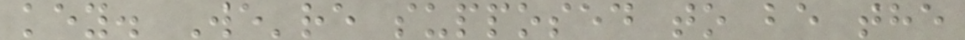key. We're supposed to be the
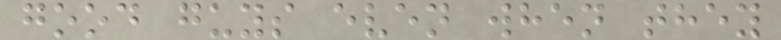good guys even when they
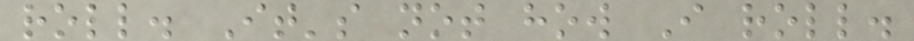roll. It's not how I roll.
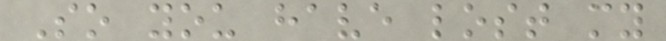So you have lost my
